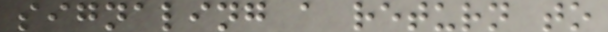signaling a return to
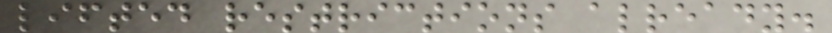lifted restrictions already.
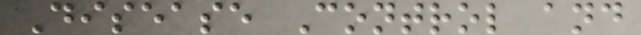Disease Control and
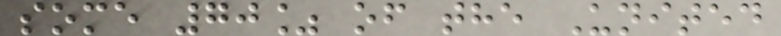some 70% of the United
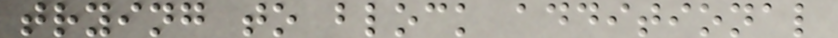trying to block additional
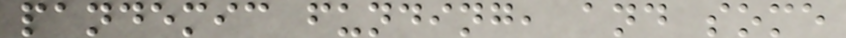pandemic funding, and some
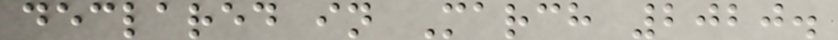declared in March 2020.
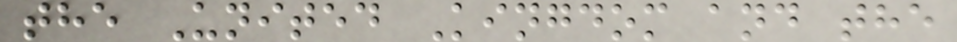the United Kingdom and the
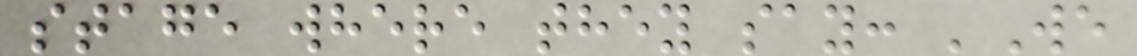stage where they say: 'We
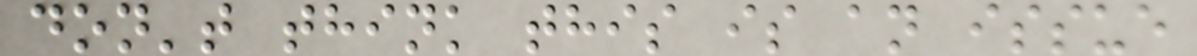don't think this is an issue
